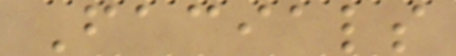Facials
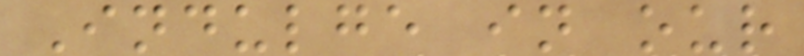Indulge in our
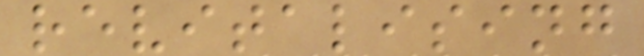revitalising
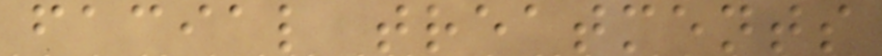facial treatments
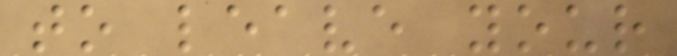to leave your
